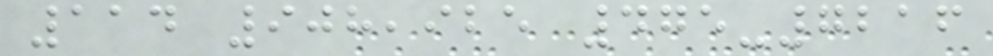114 908,925 475-7216
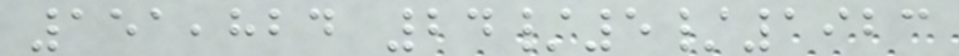151,824 24/5/1923
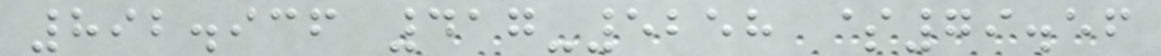892.936 417-5258 $79.56
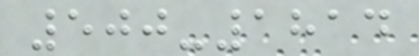500-1814
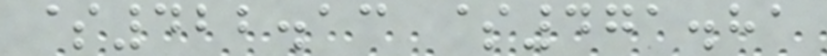$422.13 $471.81
